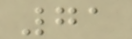71
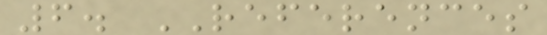6. REFERENCES
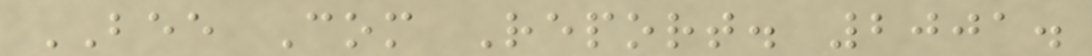BEE Com Report. 2001.
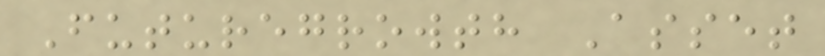Futuregrowth Asset
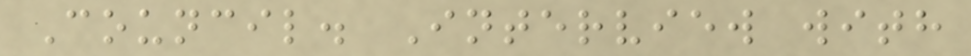Council. Interview with
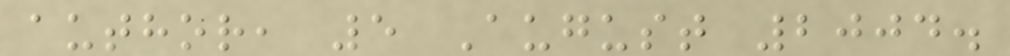author, 5 August 2004.
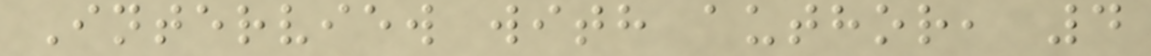Interview with author, 4
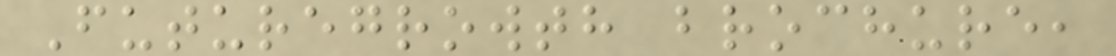Futuregrowth brochure,
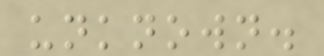unknown.
